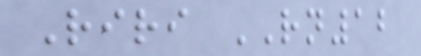Riri RN12
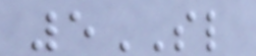5SL
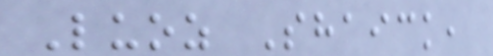Luoz Shaick,
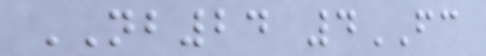NB24 4FC
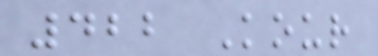422 Kour
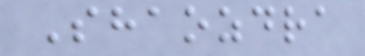Shaozdra
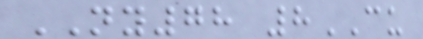NY78 8CU
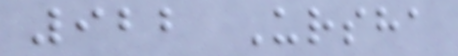922 Ursha
